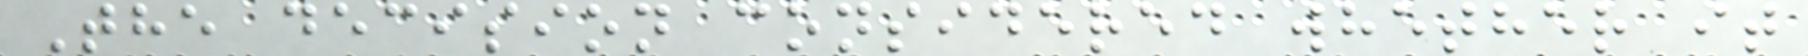The decision considered whether it
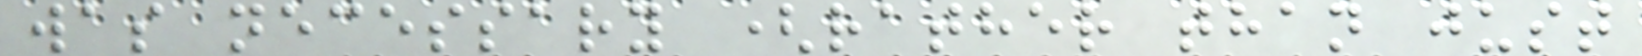was necessary (rather than just
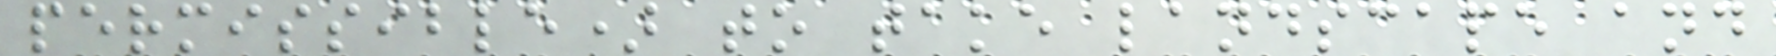permissible) to take landscape and
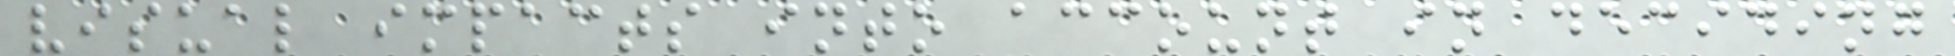visual impacts into account in deciding
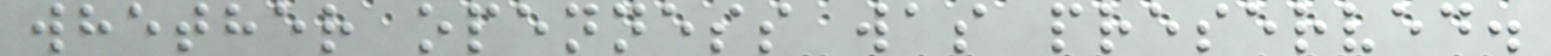whether openness was preserved.
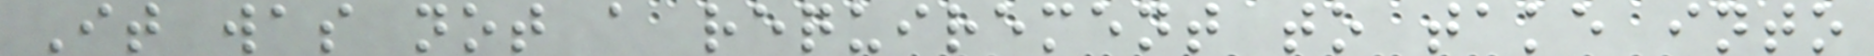It was not a requirement to take into
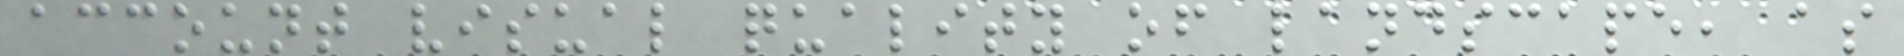account visual quality of landscape, as
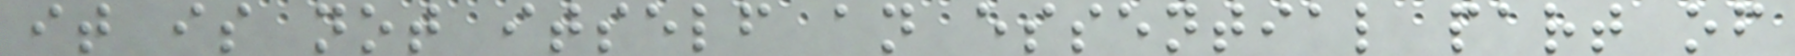it is not itself an essential part of
